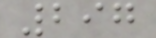297
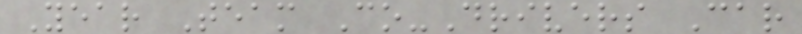Year Team Co-Drivers Car
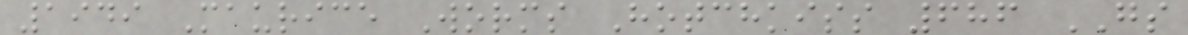1949 Maurice Worms Hotchkiss 686 GS
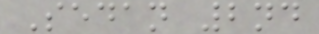Sedan 2nd
